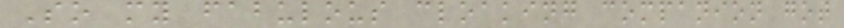So my fabulous cloaking companion got
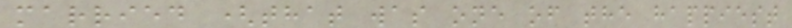married (that was one of the happiest
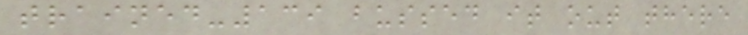trained-139 bussed it out there
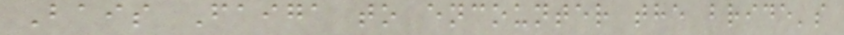Bais Faiga to encounter the bride's
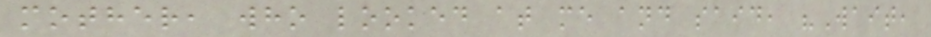mother, who looked at me and said, "Wait,
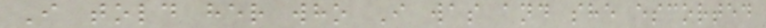I told her who I was and she escorted
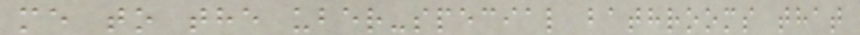me to the uber-special bathrooms that
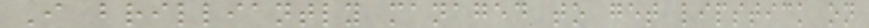I brilliantly managed to get lipstick on
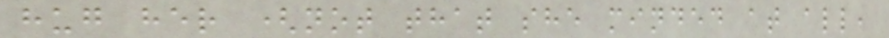hug her (not that she minded at all,
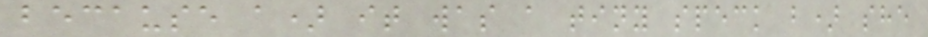because a) it was a tiny speck b) she
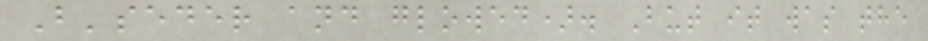B'seder and glowed). But it was the
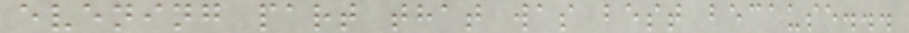evening part that was best because...
